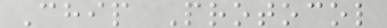Chip Protocol
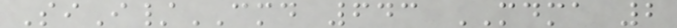SiI/CMD 643 MDMA 2
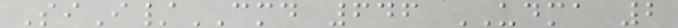SiI/CMD 646 UDMA 2
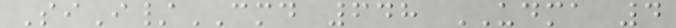SiI/CMD 648 UDMA 4
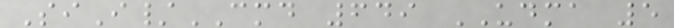SiI/CMD 649 UDMA 5
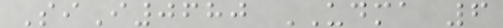SiI0680 UDMA 6
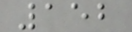152
